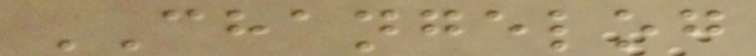CHANGELOG
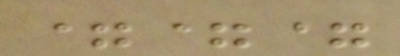===
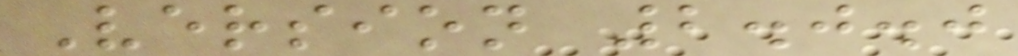Version 2.0.0
